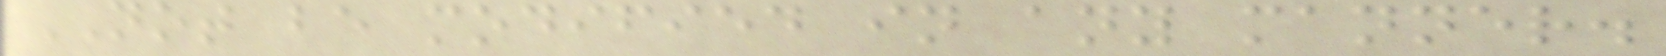NOT be modified in any manner.
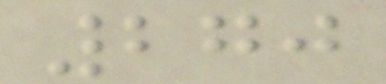270
